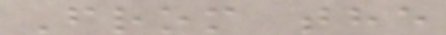From the
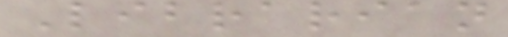Librarian
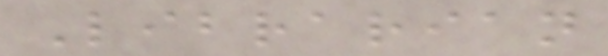Librarian
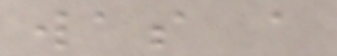was a
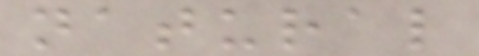natural
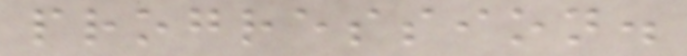progression.
